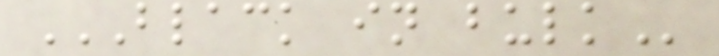BLACK IN BULK
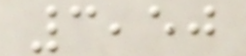3,50
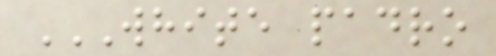WHITE PADRO
